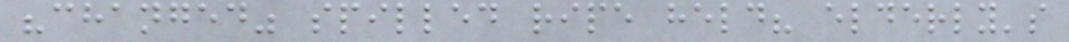"changed" spilled ripe held? elderly's
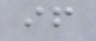if
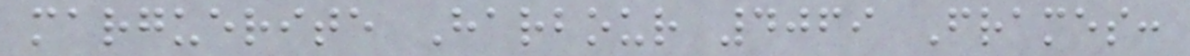marguerite Harbour 4069 Frames:
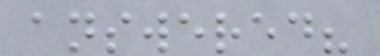answered?
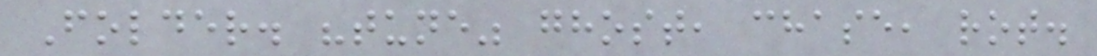Folder. "tune" ghost, chase, rot.
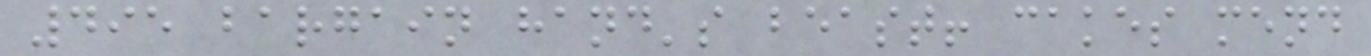495 bargain hand's beast! cakes mend
